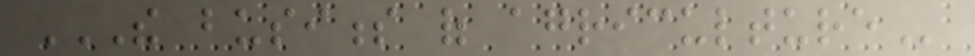THE BUSINESS OF AGRICULTURE
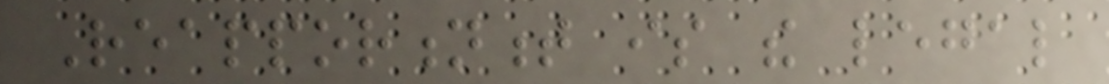Reapportionment is the legal
